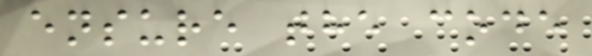ensure the code
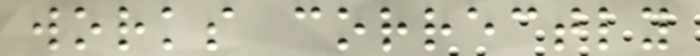works correctly
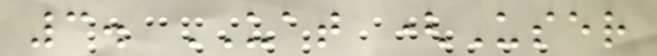3. UAT (User
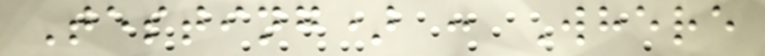Testing) : Where
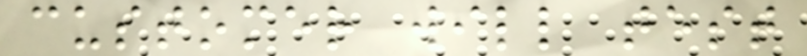customer will test
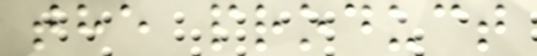the product
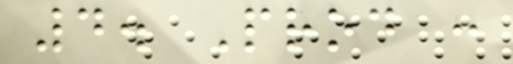4. Prod :
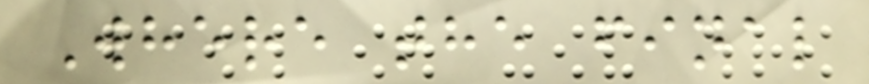Where the final
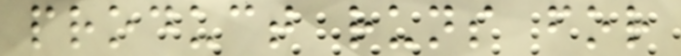product runs for
